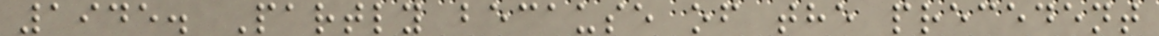1945. Partly because of the precedent
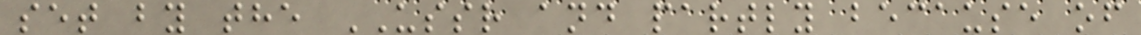set by the USSR and partly because of
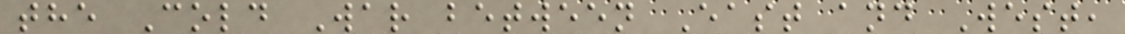the Cold War between East and West,
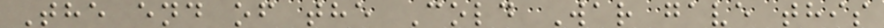The end of the Cold War gave this
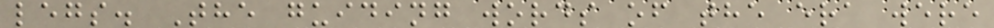legs. The guiding words of the era were
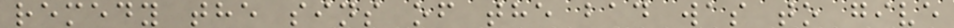remedy the sins of the bad was to give
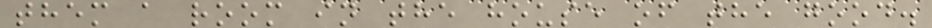them a room in the house of the good.
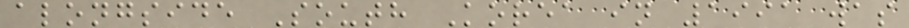alongside South Korea in 1991 was
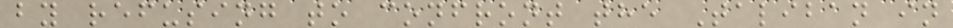by refusing to confront the Taliban in
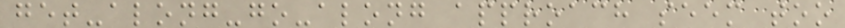get-along-go-along approach seem too
